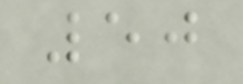50
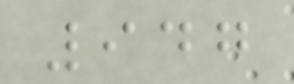947
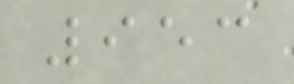953
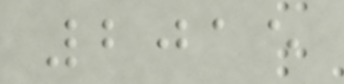2015
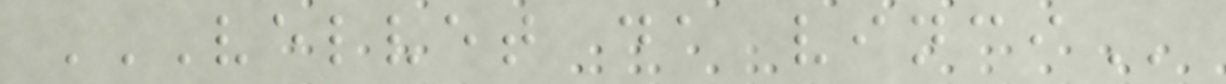VELVET DA VINCI
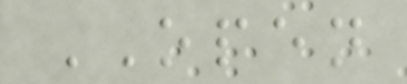OPEN
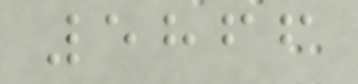5866
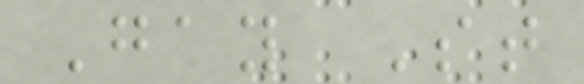Gay St
